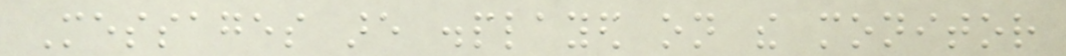Messages are displayed on the monitor
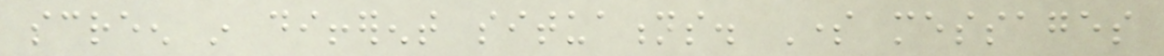screen in different situations. Some messages
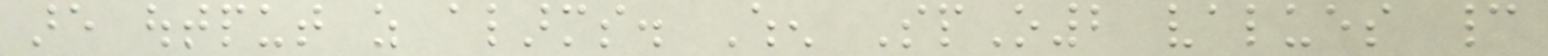are output as alarms. When SpO2 values cannot
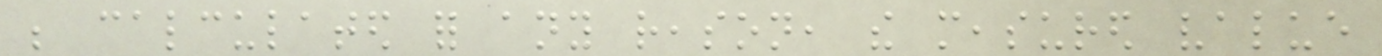be calculated for any reason, the measured value
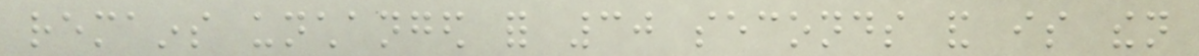remains unchanged for 30 seconds and is then
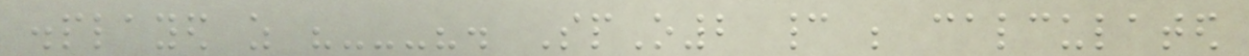displayed as "---". SpO2 cannot be calculated
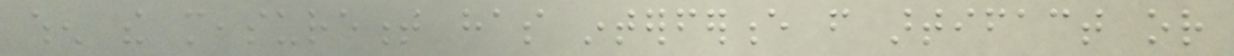when the measurement has interference from artifact or
